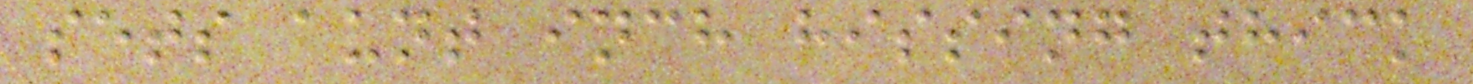sets aunt inch hissing thick
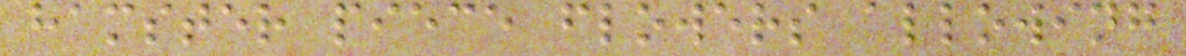hamster piece flowers allowing
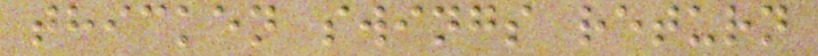thicken swings return
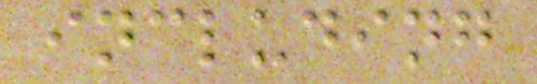including
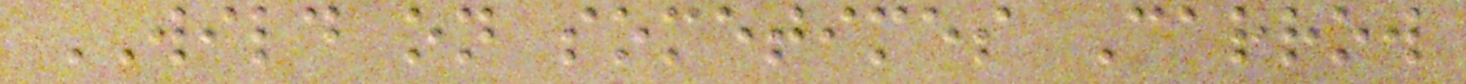WILD on sometimes Carrow
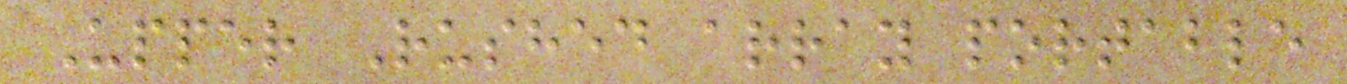Upper Rushed array portable
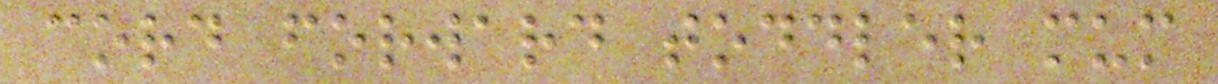cord forward toddler mum
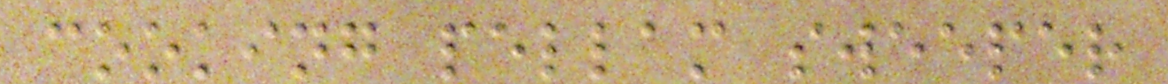cooking pellam sweeper
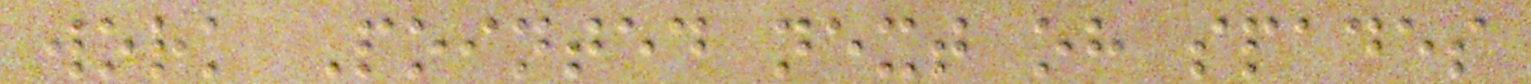work Pointed next oh spades
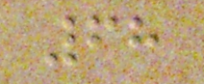68
